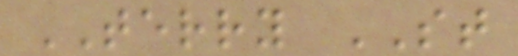TERRY ST
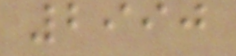2990
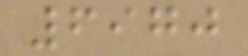6970
